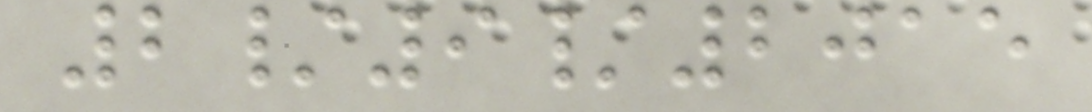2/9/2015
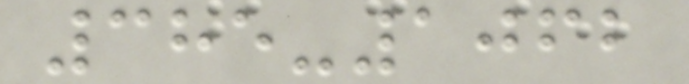385-1062
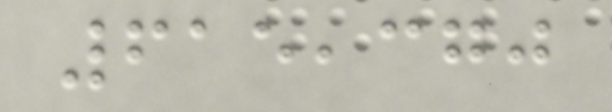615,370
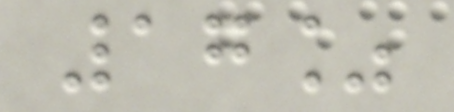17%
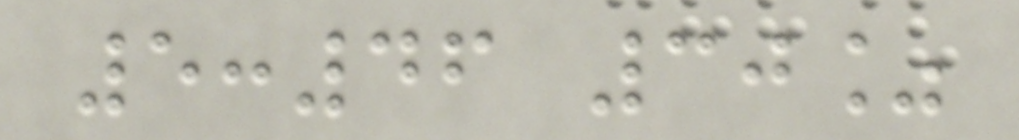5:46 30%
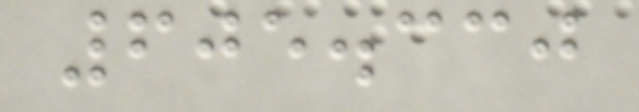605.330
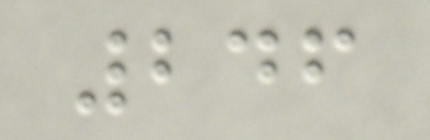246
